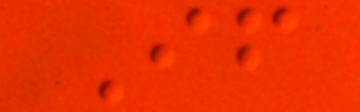If
